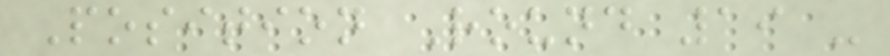Position Round 19 -
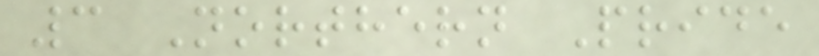3 Northern Pride
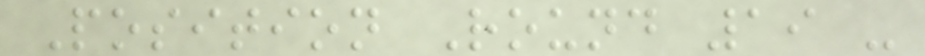Position Round 19 -
